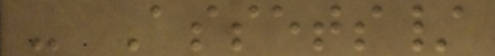- Assets/
